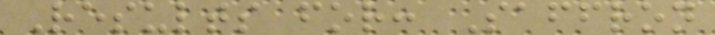Results for: Saffron
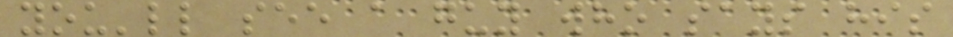you'll see a guy who says his
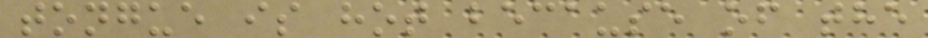tongue is hot because of the
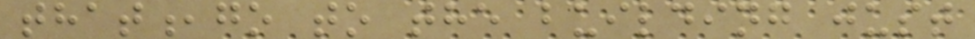that,go to the building just
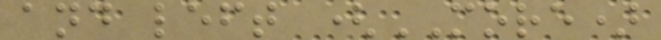and left (MORE)
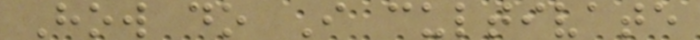How do I cultivate
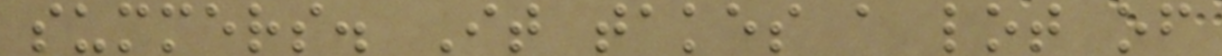summers. It takes a lot of
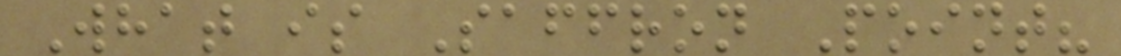What is Saffron Point?
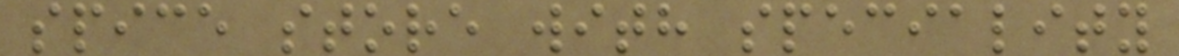spice store with speciality
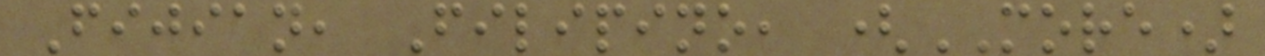Fijian, Filipino, (MORE)
